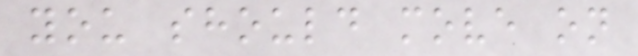you should move on
